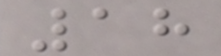18
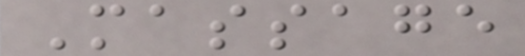Massage
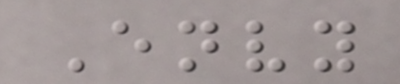Envy
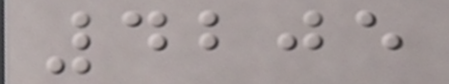4205
